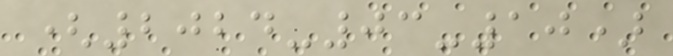(2024-03-10)
